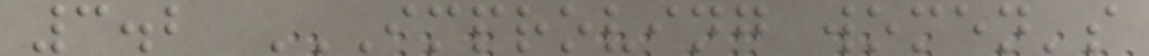3.2 IMPROVING WOMEN'S
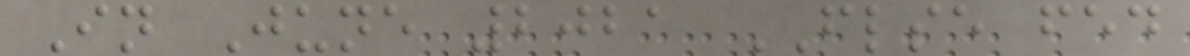In June 2021 FLSE fed
